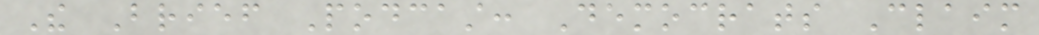The Brief Podcast: Democrats Claim
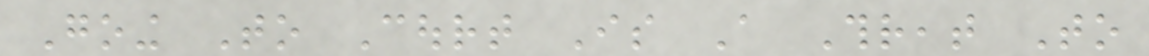Going To Court Is A Threat To
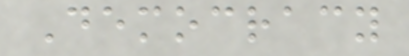Democracy
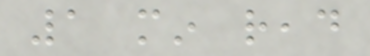1 min read
